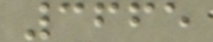3665
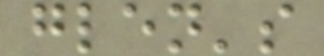glen's
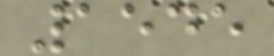1545
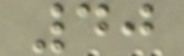40
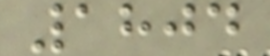1804
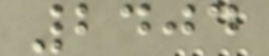2404
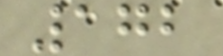172
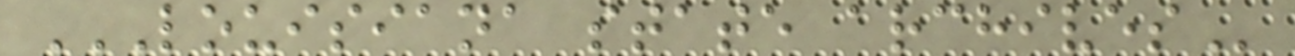LOUISIANA STATE ARCHIVES
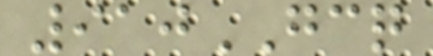910GCQ
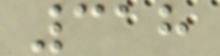318
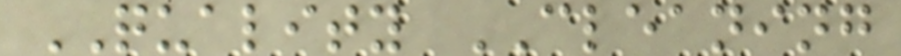QUALITY CLEANING
